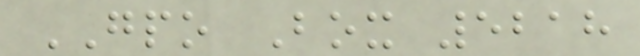GPO Box 5218
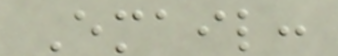Email:
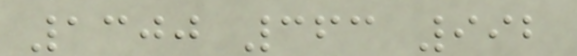1300 363 992
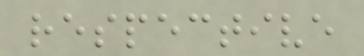respective
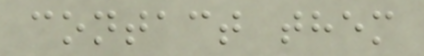contact them
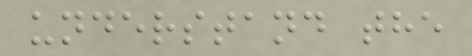understand the
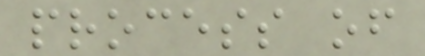process of
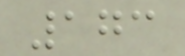173
